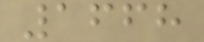1668
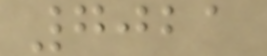7021
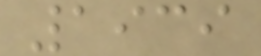1939
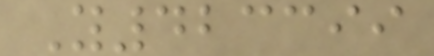Y423399
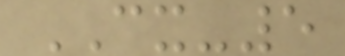CX-5
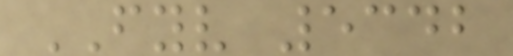FYV 5342
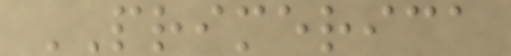PRIMERICA
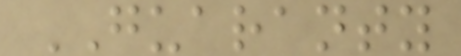GUARANTY
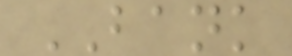BANK
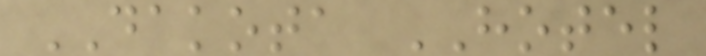DAKOTA HOTEL
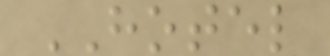HOTEL
